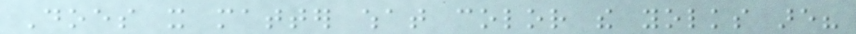Does it matter what color the yolks are?
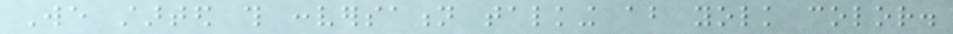We started this conversation talking about yolk color.
